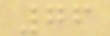76
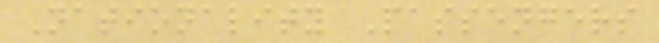Nationality Passengers
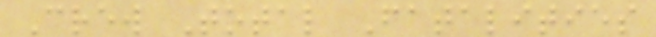Crew Total Fatalities
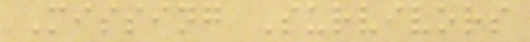Missing Survivors
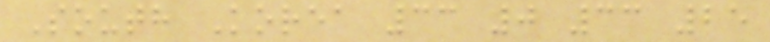South Korea 33 0 33 25
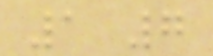1 7
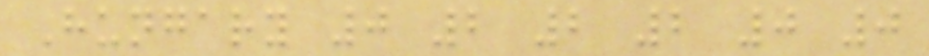Hungary 0 2 2 2 0 0
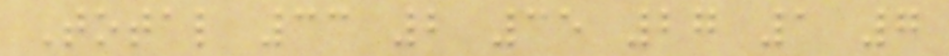Total 33 2 35 27 1 7
